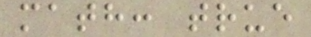math: true
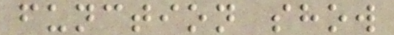function show
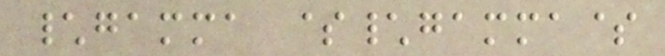\gamma $\gamma$
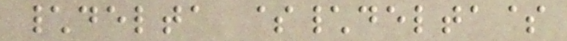\delta $\delta$
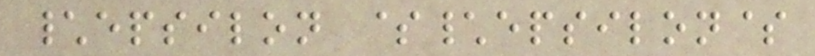\epsilon $\epsilon$
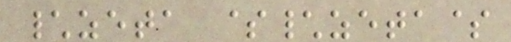\zeta $\zeta$
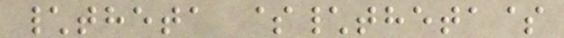\theta $\theta$
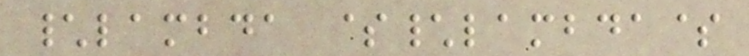\lambda $\lambda$
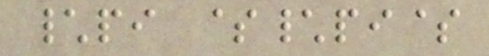\pi $\pi$
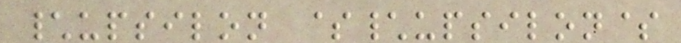\upsilon $\upsilon$
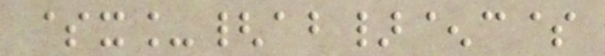$x_{ab}^c$
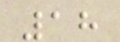18
